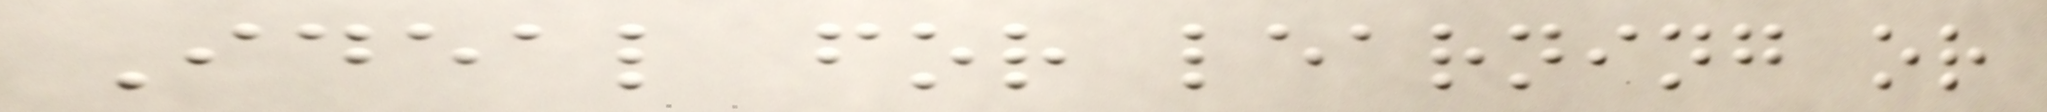Ideal for learning or
